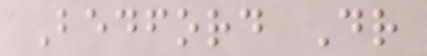Bedford Dr
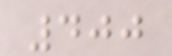400
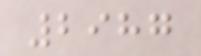2987
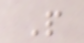P
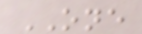ONE
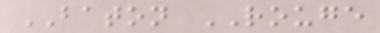BATON ROUGE
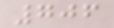706
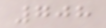708
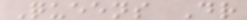Queens Dr
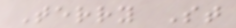Terry St
